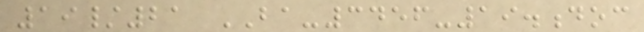19/21 BA-3456-19.doc
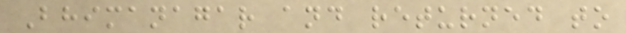Bhimanagar and returned to
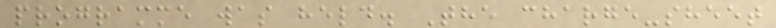programme was held. The charge-sheet
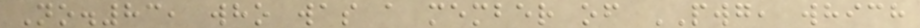No.83, who was a member of PWG, which
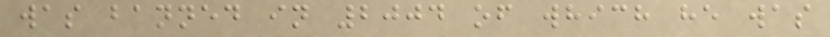was banned in 2004 of which he was
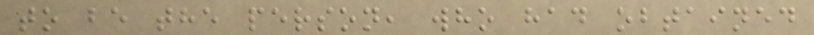to be the person, who had obtained
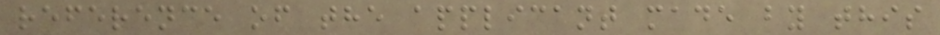reference of the applicant made by this
